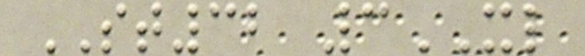ST32 3XL
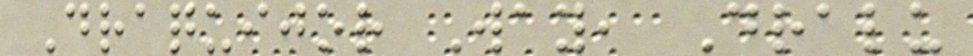Draquijor Way, Dralu
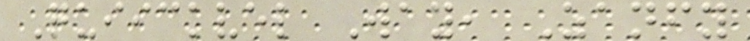Quiickvel Way, Zanfy
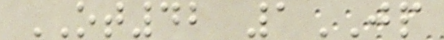OT42 1JP
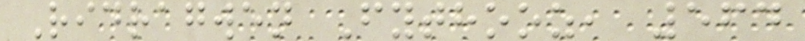Ridragwen Fythooz, 564
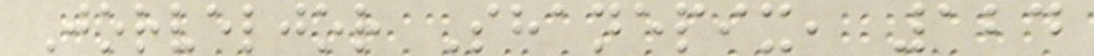Jorveljor Shanepix, 124
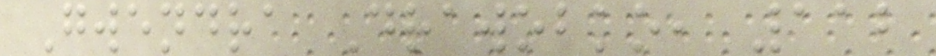Gwendra Drawobko, 112
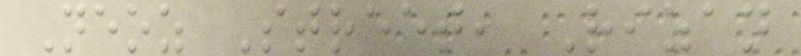Neoz Street, Rizan
